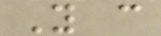You can
